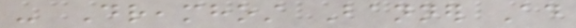- Dreamhost Banner Ad
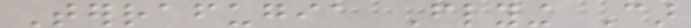Terrafugia Flying Car
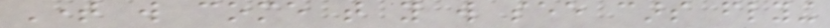Time will come that you will see cars flying
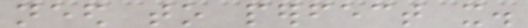need to perfect it.
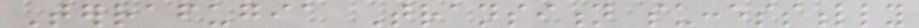Terrafugia Transition successfully
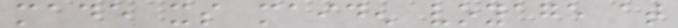made its maiden voyage at
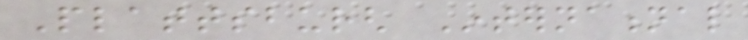Plattsburgh International
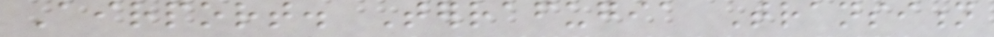Airport. Terrafugia Transition
